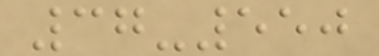37-550
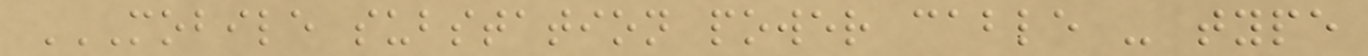MOBILE SUBSTATION POWER CABLE - TYPE
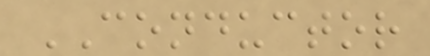CONDUCTOR
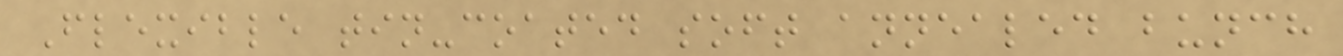Flexible tin-coated soft annealed bunch
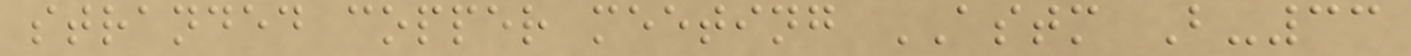stranded copper meeting ASTM B-33
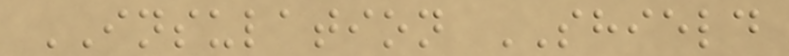INSULATION SHIELD
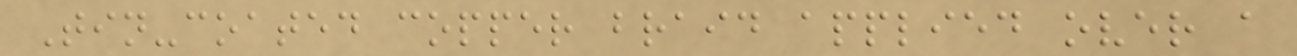Tin-coated copper braid applied over a
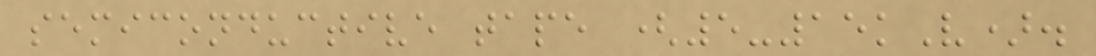semiconductive tape (5-15kV).
